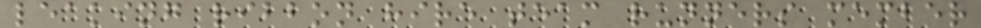leaking ribbon hire team runners member
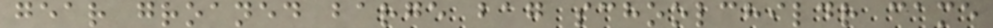gear groaned barge bag schoolchildr came
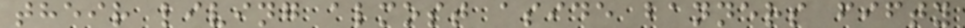their living almost aside banners fifty
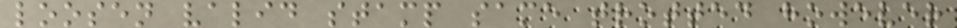loosen valid stamp same trotted however
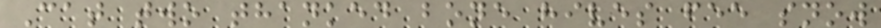Cat two thanked bone hives fee snow
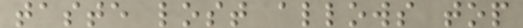taste lost allows top
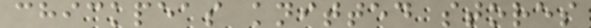chickpeas knitted stores
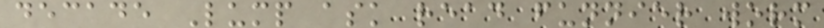decade Lump ask read funnier worm
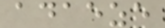adaeze
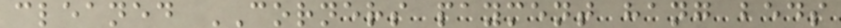cleaned CORNERS payment hang beds
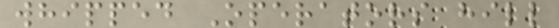whipped Operators hill
